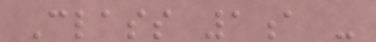Class 1a -
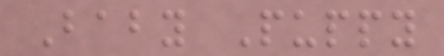Baby Puppy
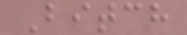Bitch
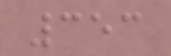353
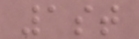1st
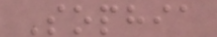Sophia
